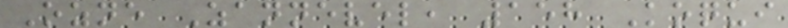Ozne Zannevel, 158 Koqui
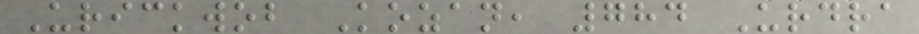Urickwob Kozan, 784 Urdra
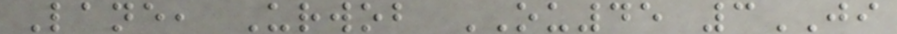Lane, Urwob OU45 3JI
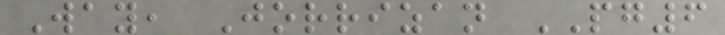Way, Jorrizan PG6
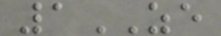1ZE
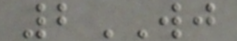2WJ
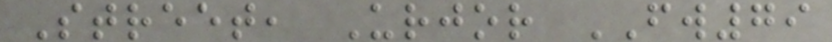Street, Urjor FW79
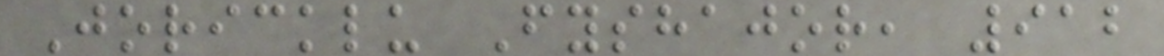Joricklu Fyshajor, 912
